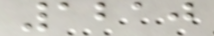1210
